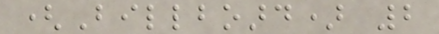(Billboard) 2
